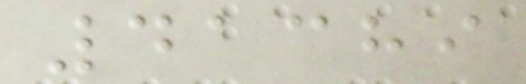41389
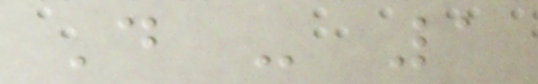D - 1
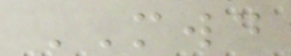MWD
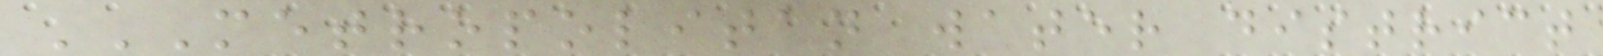METROPOLITAN WATER DISTRICT
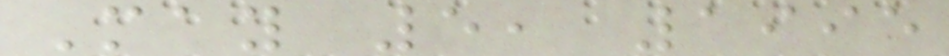May 5, 1995
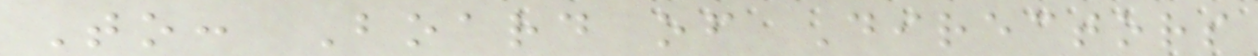To: Board of Directors
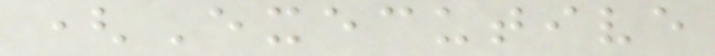(Executive
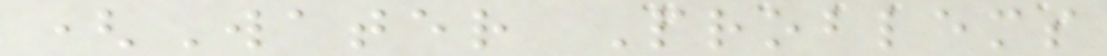(Water Problems
